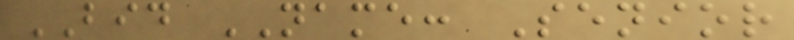BID NAME: Senior
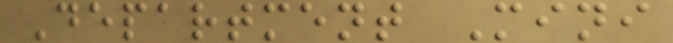Department Mini
